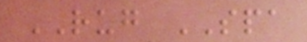RUG SPA
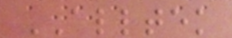ALLTEK
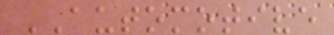AUTOMOTIVE
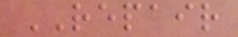REPAIR
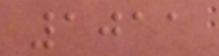1011
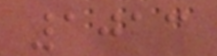1013
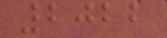2022
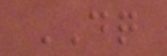DQ
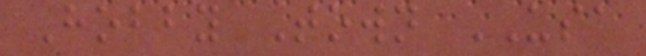Hobby Town USA
